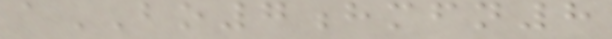aBO7hmfn8
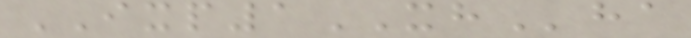IXP1XHha
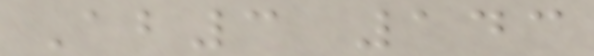Ab3 143
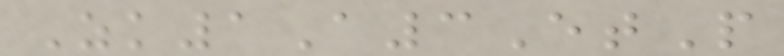Zk1A3EtP
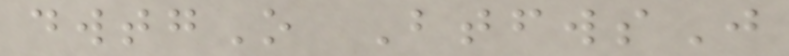dwtgO BtfwsJ
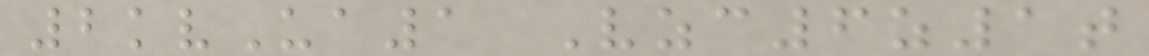2kvUa1 Vzc6z1t
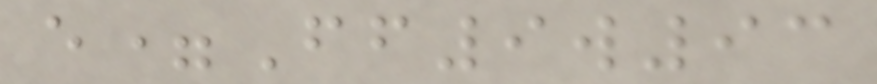e=Ff9w93
